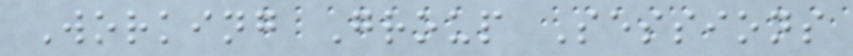Working Group Sessions
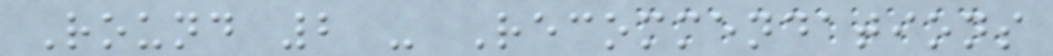Round 2 - Recommendations
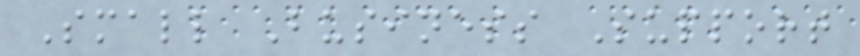Small Business Support
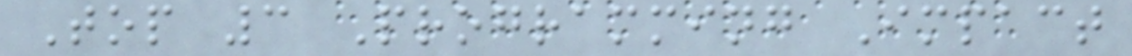Top 3 Programming Impact
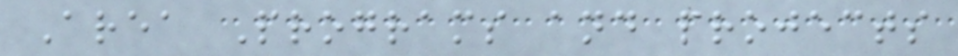Area Programs and projects
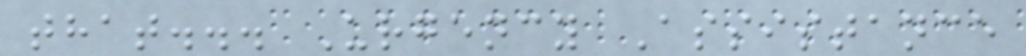that... Urgency Assistance
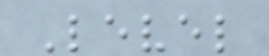Level
